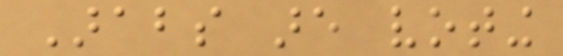Arabs are voting
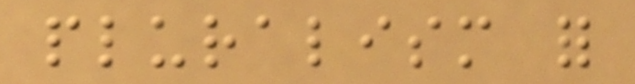pluralism for
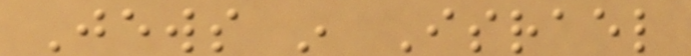Jews in Israel
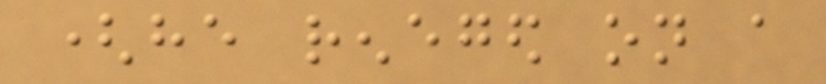(he reneged on a
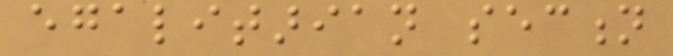egalitarian section
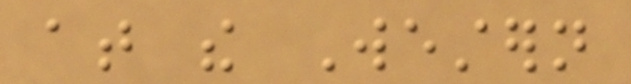at the Western
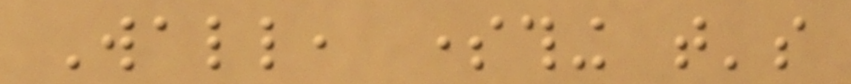Wall, something that's
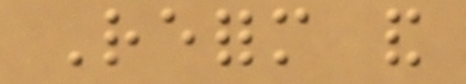Reform and
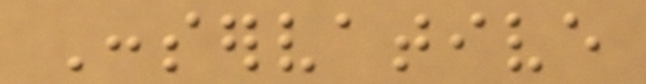Conservative
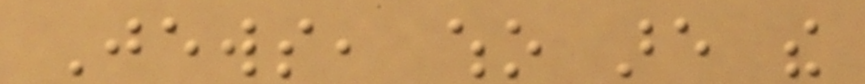Jews, who are the
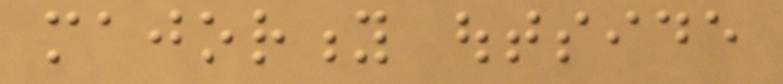majority outside
